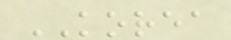KOREA
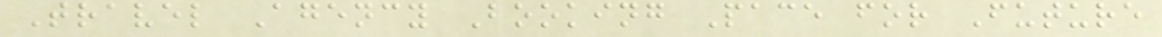Travel Agency Booking Pace for Future
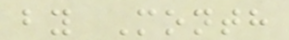by Month
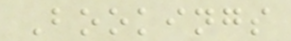Bookings
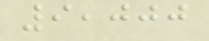9,000
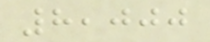8,000
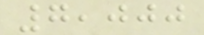7,000
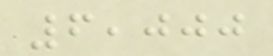6,000
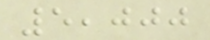5,000
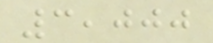3,000
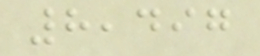8,497
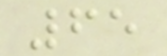65
